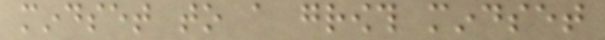mindset to a growth mindset
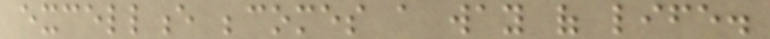excellence becomes a way of life.
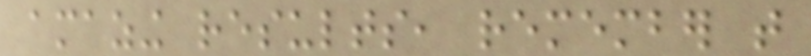amazing results, remember that
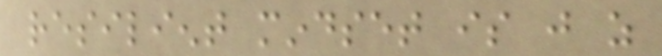resilient mindset is just as
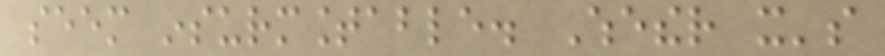seem insurmountable. Whether it's
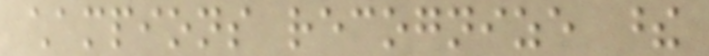champions recognize these
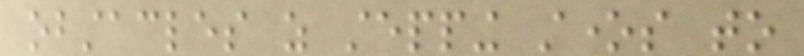obstacles as stepping stones to
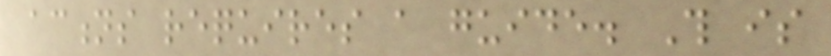actions requires a guide. This is
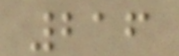216
